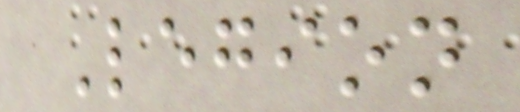Legion
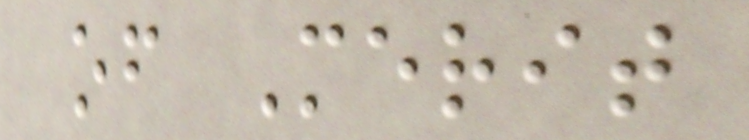of Merit
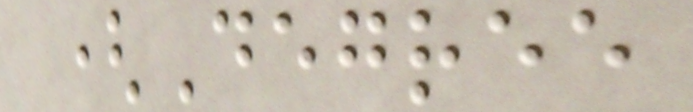(Degree
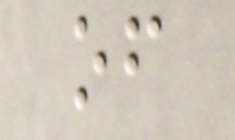of
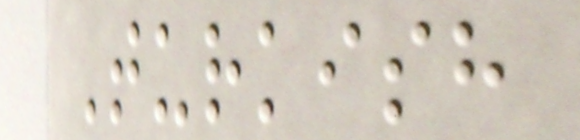Turkish
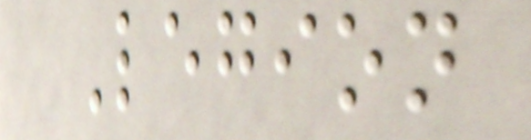Legion
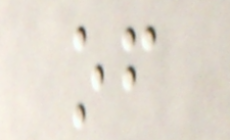of
